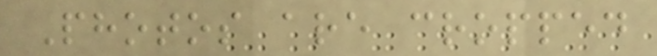Photos are cropped
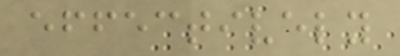effectively
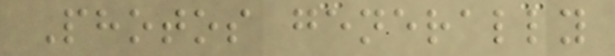Photos generally
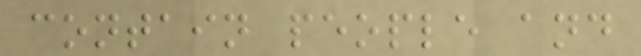contain people and
